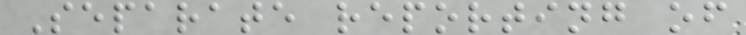Separate reporting of
